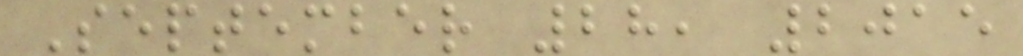September 28, 2015
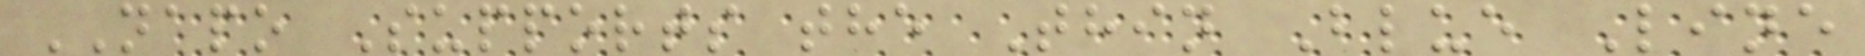NAPO Supports the Thin Blue Line
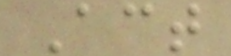Act
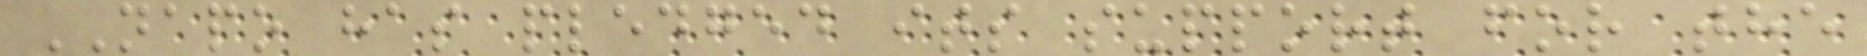NAPO has pledged its support for the
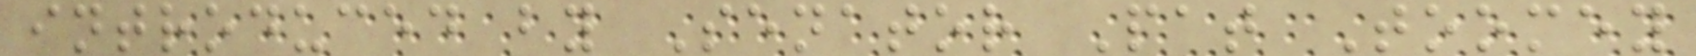introduced by Senator Pat Toomey
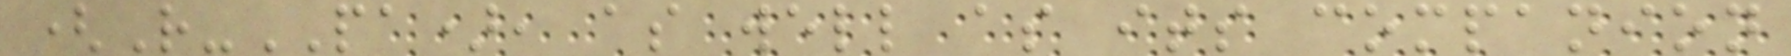(R-PA), as well as its companion
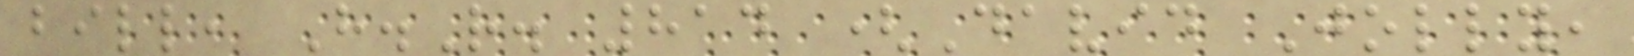bill, H.R. 814 (David Jolly,
